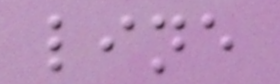line
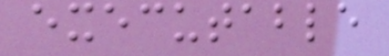executable
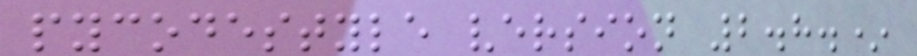pycodestyle version 2.8.*
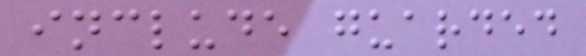include guarded
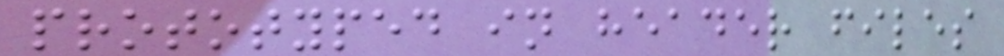prototyped in header files
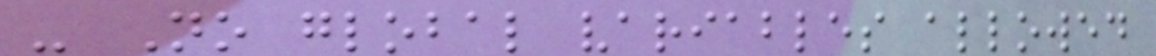- No global variables allowed
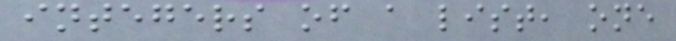integers of a list, one
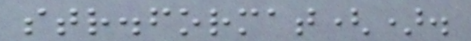str.format().
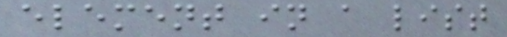element in a list
